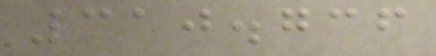310.736
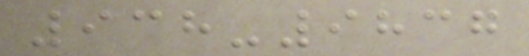938-9837
